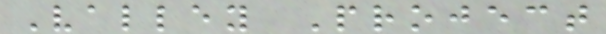Valley Project
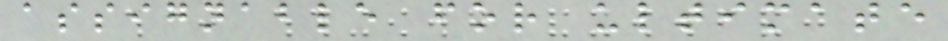assignable for ultimate
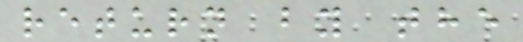return by the
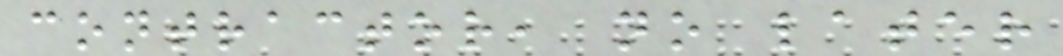contractor, no later
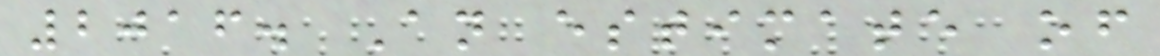2016. An estimate of
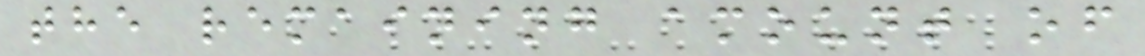the remaining amount of
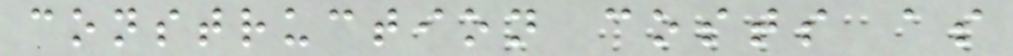construction costs as
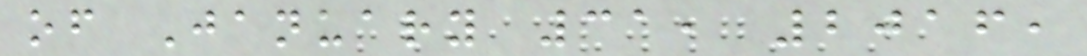of January 31, 2016,
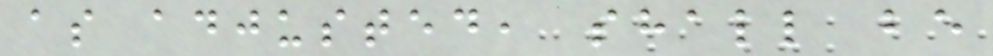as adjusted, shall be
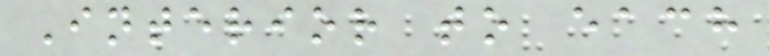Interior to each
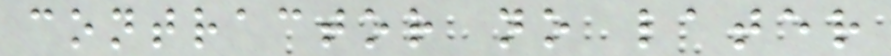contractor no later
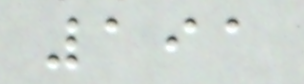191
